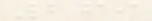269
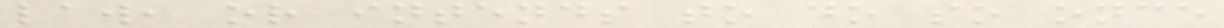law, or intends to do so once
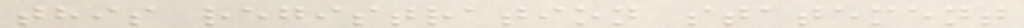this registration statement
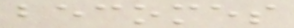becomes
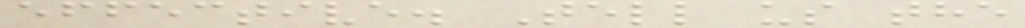effective. Tell us the
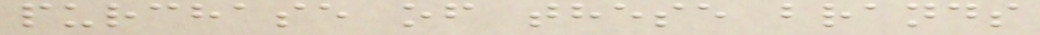purchase of these brands
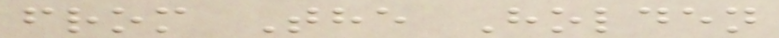from The Holden
